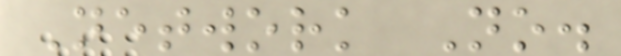Network No.
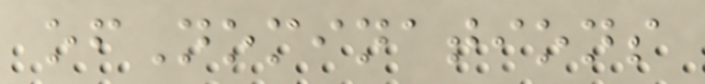ofNominations
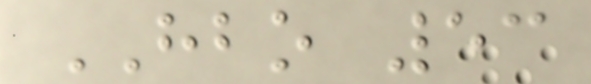HBO 53
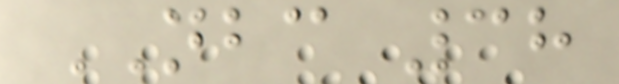NBC 38
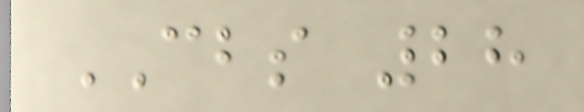CBS 28
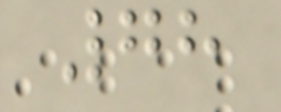78
